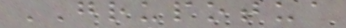GRUPOTUA
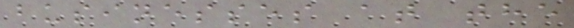businesses at the
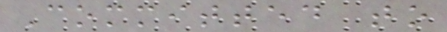Committed to
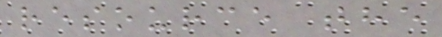resource the
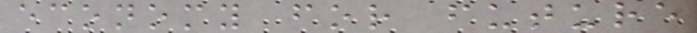economy for future
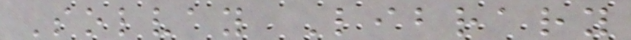Solvay Library
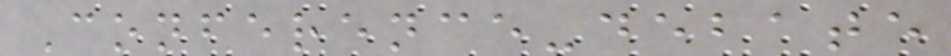Conference-debate
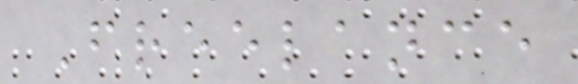Freelance
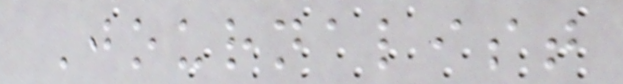Journalist
